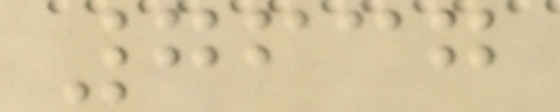7637
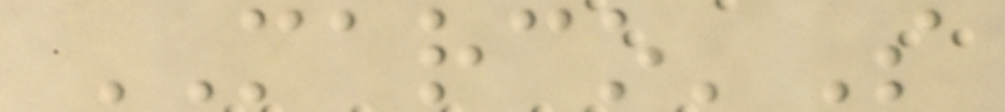MARCO'S
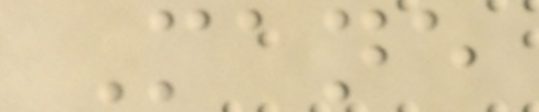Mane
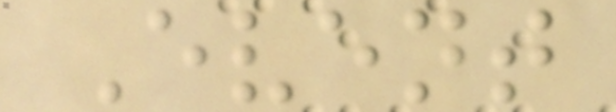Event
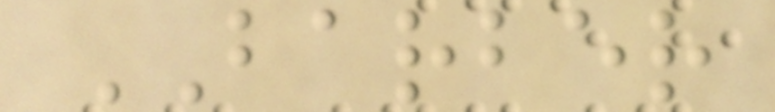BARBER
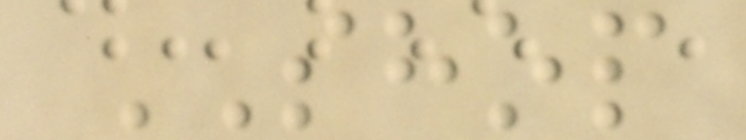SHOP
